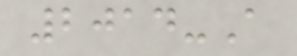2014-A
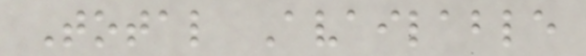Total Available
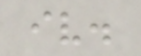iv.
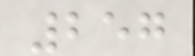257
